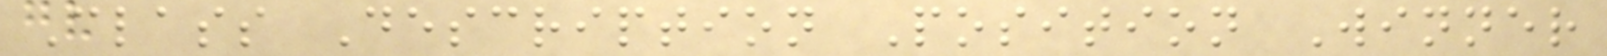Class Description Position Winner
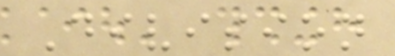Division
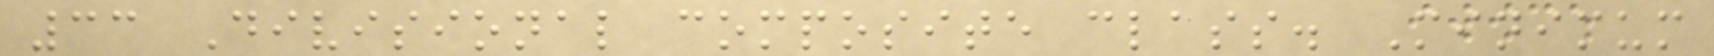33 Divisional composite class. Minimum
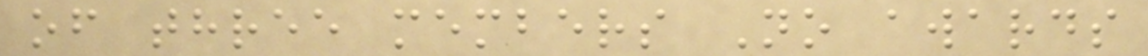of three members No awards
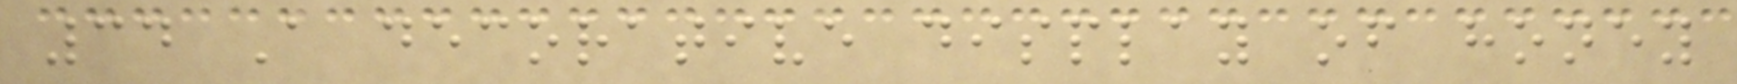34 A decorative display of honey
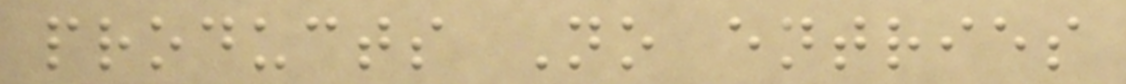products No entries
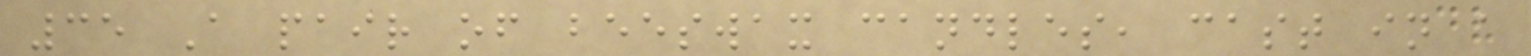35 A pair of beeswax candles, cast in a
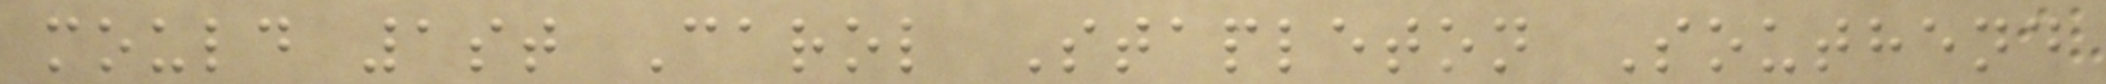mould 1st Carol Stapleton Southend
